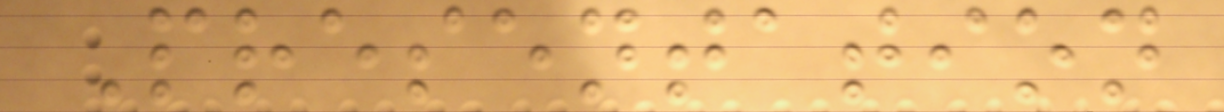Presentation
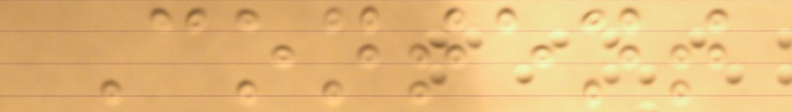Content
